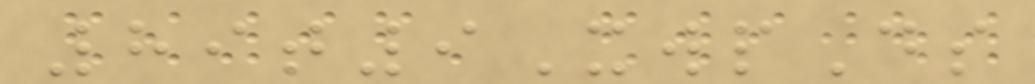89t9XwpDs
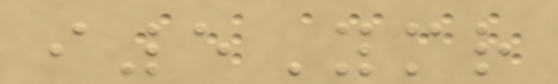i5Ymr
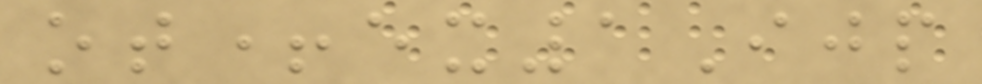ot+ex1Ijp
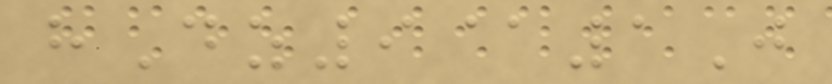hDz9@1J
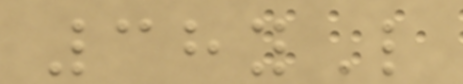38yL
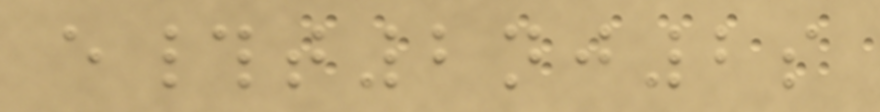e#t2nj2s
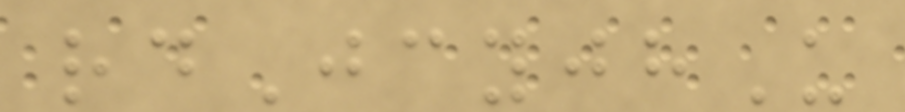rdJcyjhU
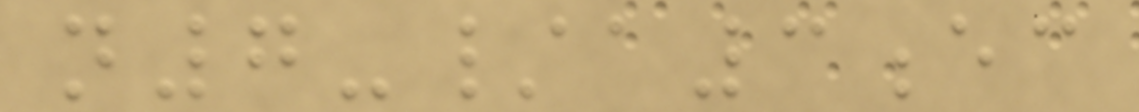n7-/a3ec
